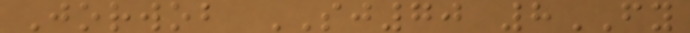Jorwob SJ70 8FY
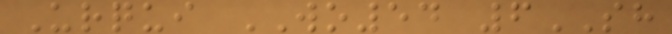Urqui WO54 6SH
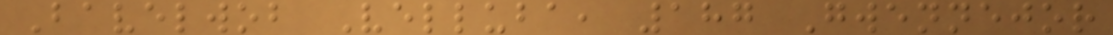Bavelwob Velluba, 187 Gwennejor
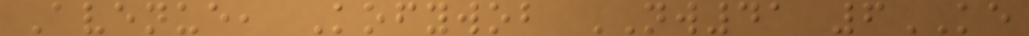Avenue, Kofywob NW41 6KE
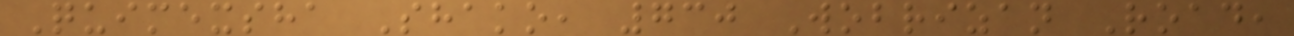Quimexsha Shako, 730 Wobrizan Road,
